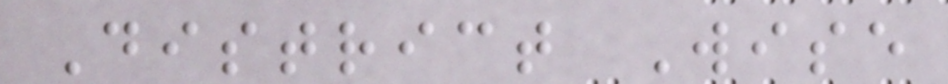District Wise
